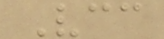Vcc
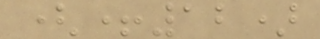(+12)
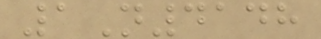1N4148
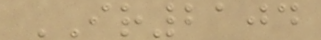IR2104
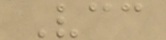Vcc
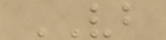VB
